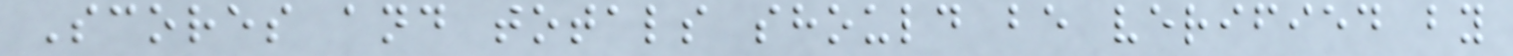Scores and totals should be verified by
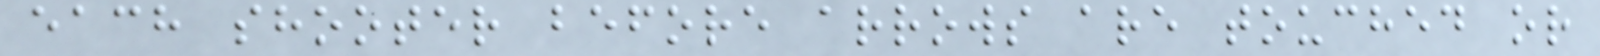each shooter before arrows are touched or
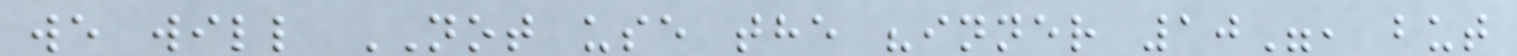we will NOT use the "inner 10", but
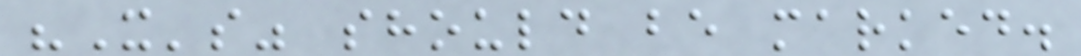"X's" should be marked.
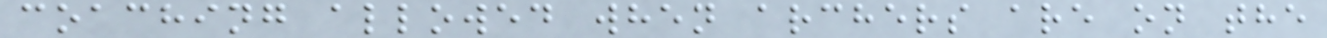coaching allowed when archers are on the
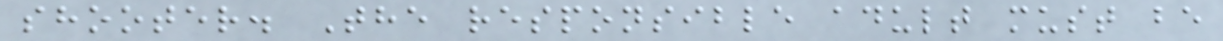shooter. The responsible adult must be
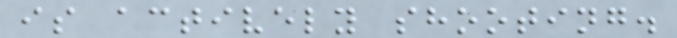is actively shooting.
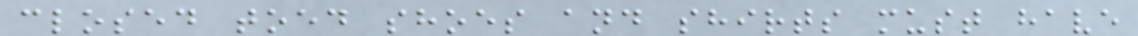closed toed shoes and shirts must have
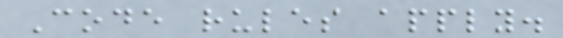Code rules apply.
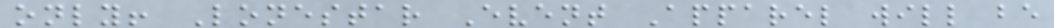only! Lonestar Event Apparel will be
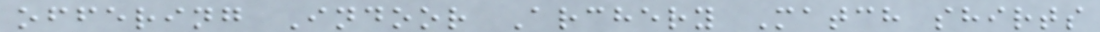offering Indoor Archery Match shirts
